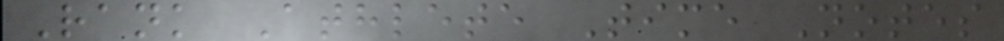Rank Athlete Time Notes
